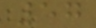57
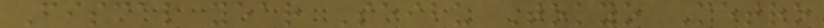Fiscal year Seibu Tokyo Metro
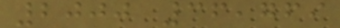2000 36,769
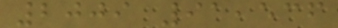2009 91,536
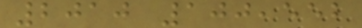2010 100,552
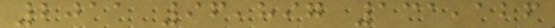2011 96,897 131,126
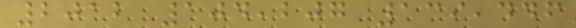2012 104,207 139,446
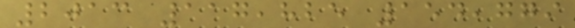2013 117,825 154,779
